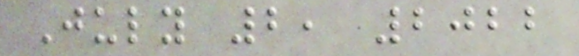July 2, 2022
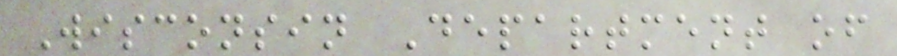Wisconsin Department of
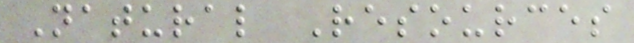Natural Resources
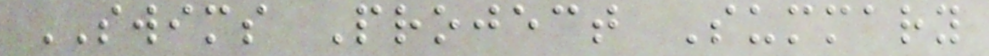SWIMS Project Summary
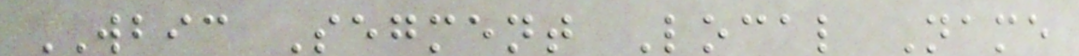WBIC Segment Local Name
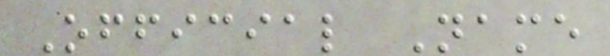Official Name
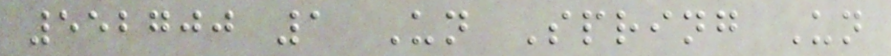552700 1 Un Spring Un
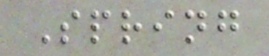Spring
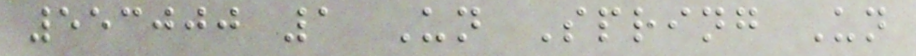553000 1 Un Spring Un
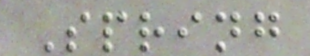Spring
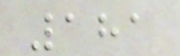181
